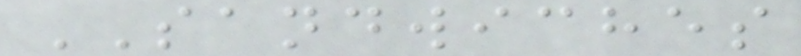SANDWICHES
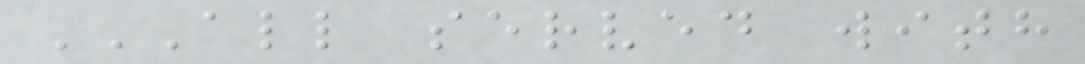ALL SERVED WITH
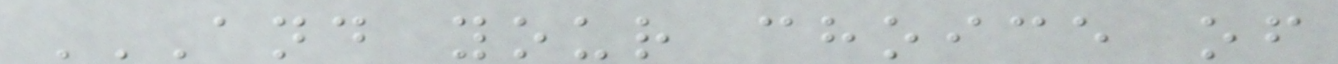AND YOUR CHOICE OF
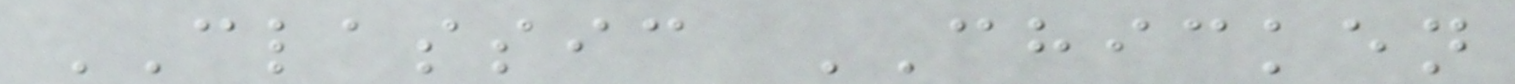CLASSIC CHICKEN
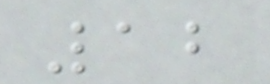12
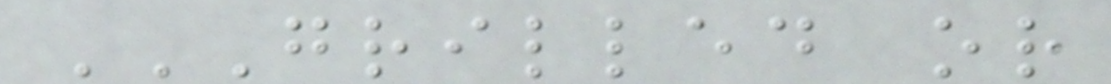GRILLED OR
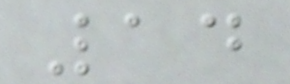14
